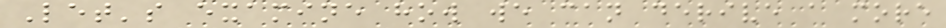Let's examine how we can derive a more
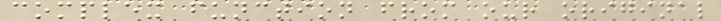complex function from our original
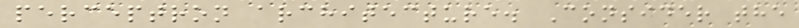perceptron architecture. Consider the
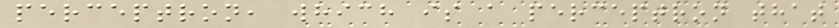perceptron, which is a perceptron that
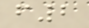f2
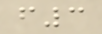f3
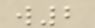w2
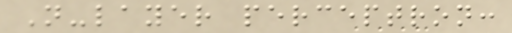N-layer perceptron:
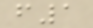f1
